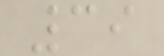39
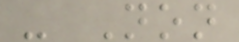- Non
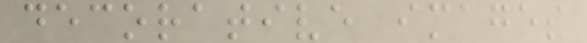decorative images
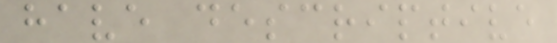have descriptive
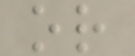or
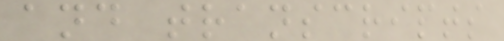and transcripts
